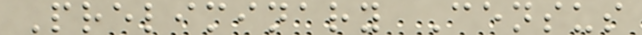Preliminary Census
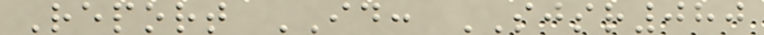Report ID: SJSR080
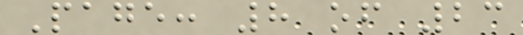Page: 8 of 23
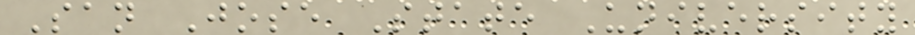San Jose State University
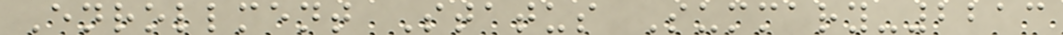Enrollment Status Summary-2213
